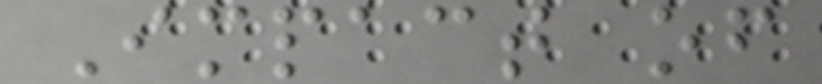Impact of
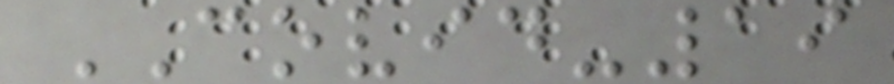COVID-19
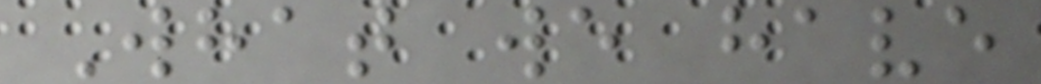What we have
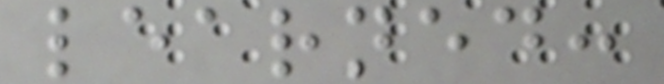learned:
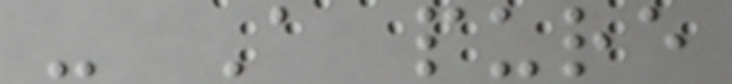- A pure
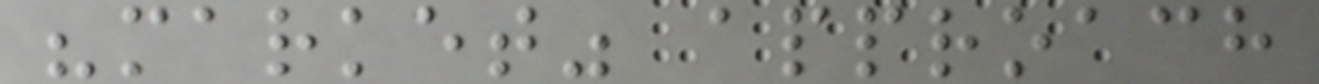"market" approach
